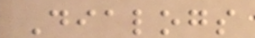Dialogs
